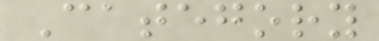Category
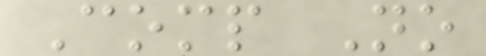Comp No
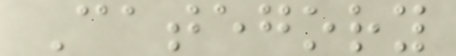Category
